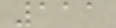111
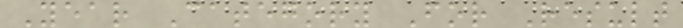Year Category For Result
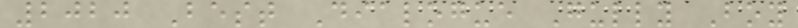2020 Best Dialogue Gully Boy
